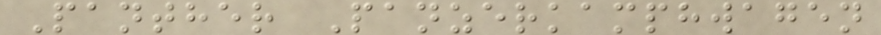Panther Panzerkamphwagen
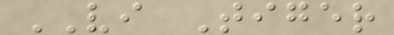VI Tiger
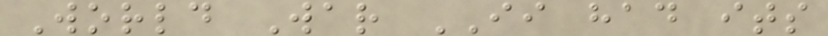World War II had its
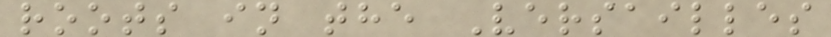roots in the Versailles
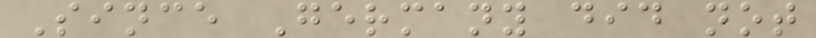Since Germany did not
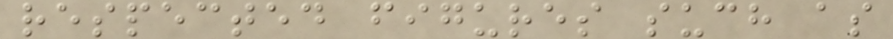respected figures such as
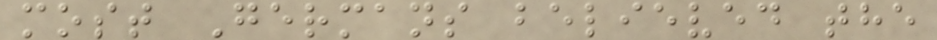most Germans believed the
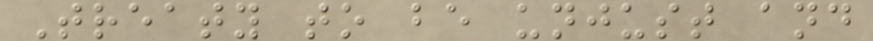Treaty to be unjust and
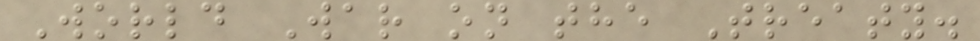World War on the Treaty.
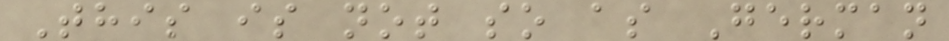This is not so as German
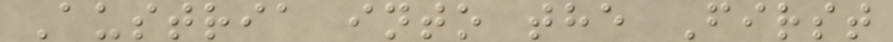Austria into the First
